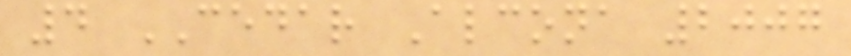4 CEDAR Alcona 2007
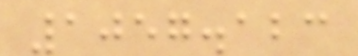1057.123
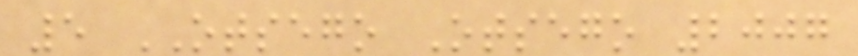5 OTSEGO Otsego 2007
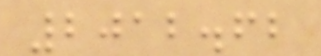2012.62
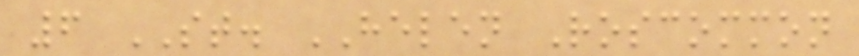6 ST. HELEN Roscommon
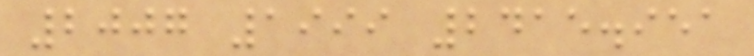2007 1999 2415.951
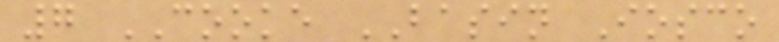7 COOKE BASIN Iosco
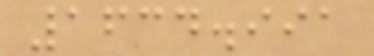1634.991
